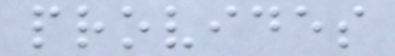provides
